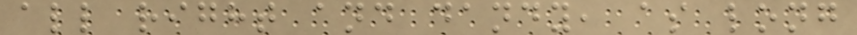all right and dandy, as long
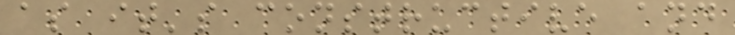as it's constructive and
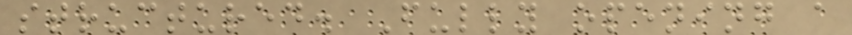structured. Fully opening a
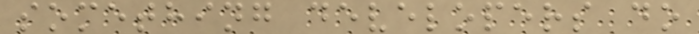something developers do
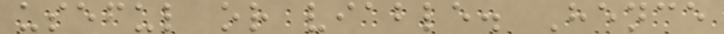useful or viable. Hence
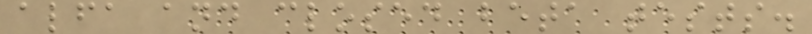alfa and closed beta tests.
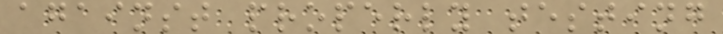against properly testing
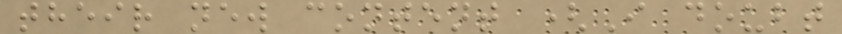their new content (I doubt
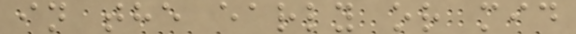in the early or mid
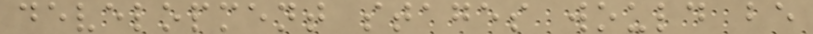development stages would be
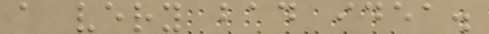a very bad idea.
